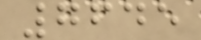7645
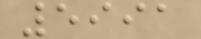5991
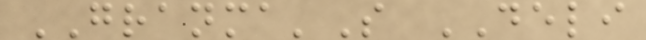GRANMA'S DELI
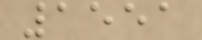1551
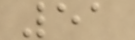51
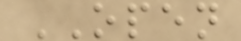OPEN
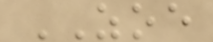ZOE
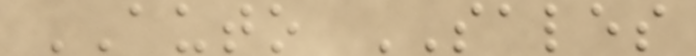AUTO SALES
